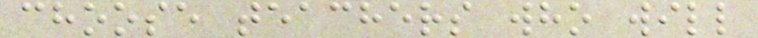choose teachers who will
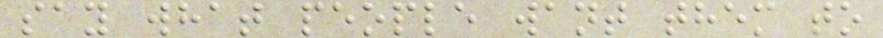say what people want them to
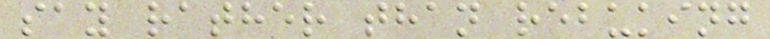say rather than rebuking
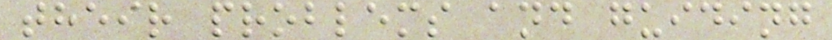their problems and guiding
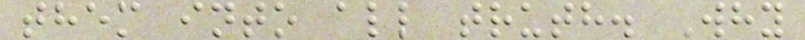them into all truth. Why
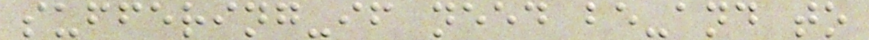suffering-if need be-and to
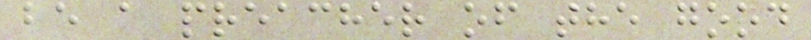be a preacher of the good
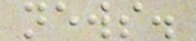news.
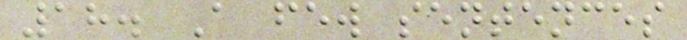18. A few sentences
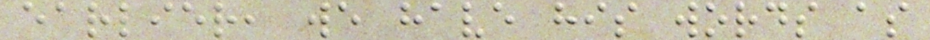earlier, we have his words as
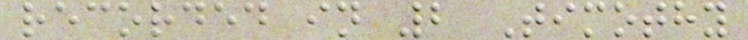recorded in 2 Timothy
